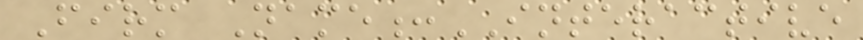Firm Name:INTERACTIVE
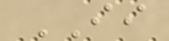II
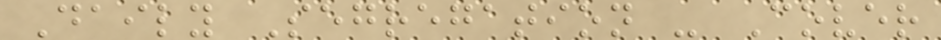Daily Segregation - Cover
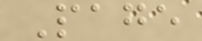Page
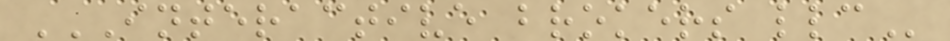INTERACTIVE BROKERS LLC
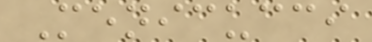Menicucci
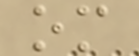om
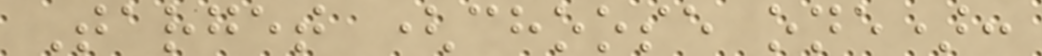Target (choose one):
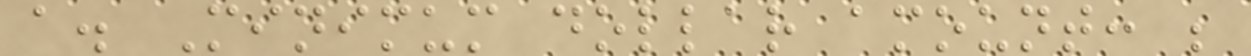a. Minimum dollar amount: ;
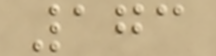173
